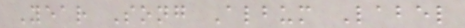Year Song Album Label
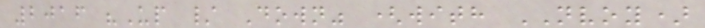2016 "Up / Down" (with NVOY)
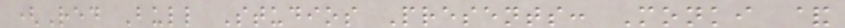(Red Bull Studios Presents: Monki &
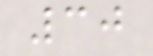30
